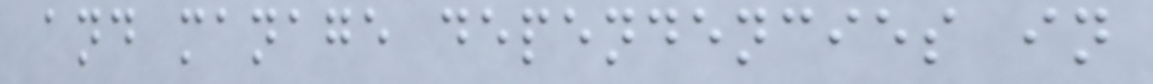and manage dependencies in
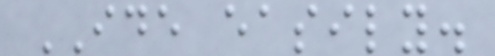IDE easily.
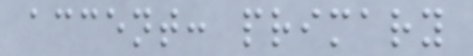accent: primary
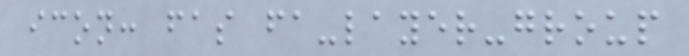icon: fas fa-layer-group
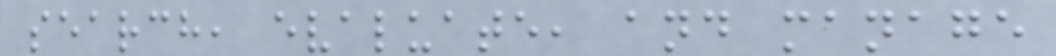search, evaluate, and manage
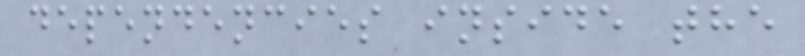dependencies inside the
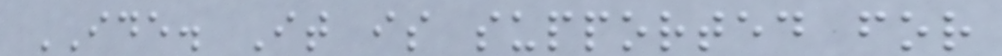IDE. It is supported for
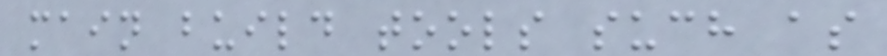main build tools such as
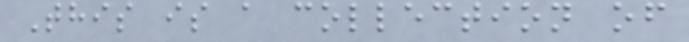This is a collection of
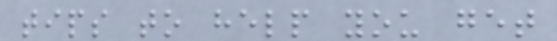tips to help you get
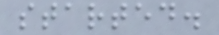started.
